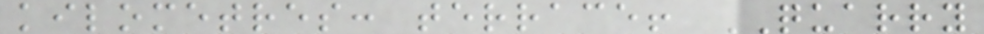kilometres: terrace! QUARRY
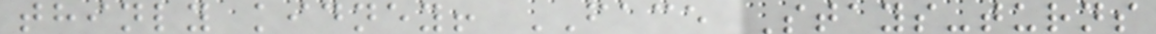thinly kidney! FACE Stays-turns
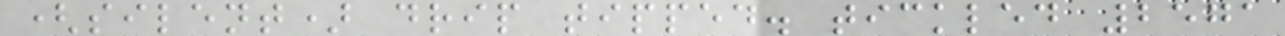(silent) drip tipped. tickled 2571
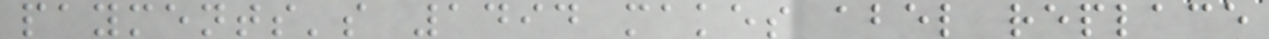payments's 1494 makes abel replace
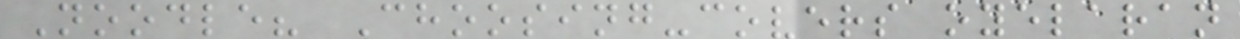Noodle? Choosing-covers oyelaran
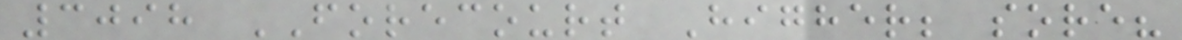3098 FORECOURT Higher; sore?
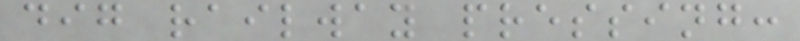dig railway pressing:
